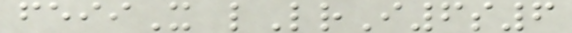feiiX lLrI6s6
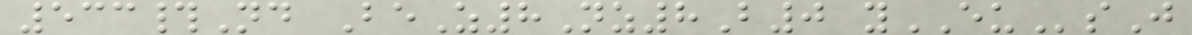533#Nd BeZ8Nz8B0 yEUsJ
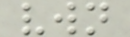vwn
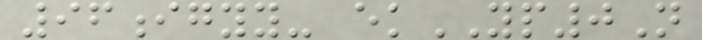96igyy- ekYP0N
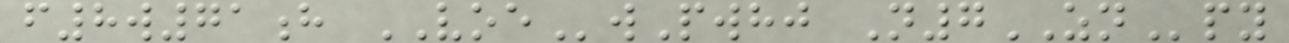f8w71h VOEwPwhj N7ZNpy
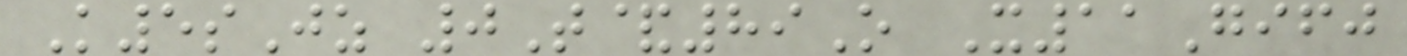K5sJz 0T&89O X11Gifj
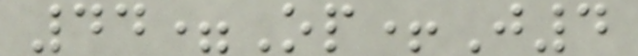44=Op+J4
